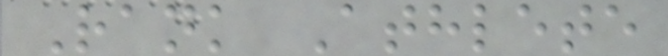Rank Athlete
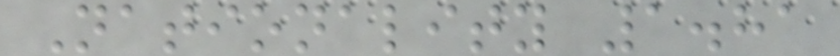Nationality 1.81
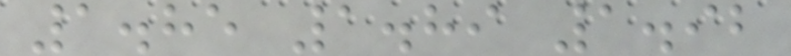1.85 1.89 1.92
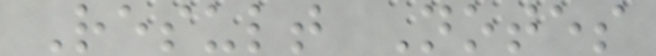Result Notes
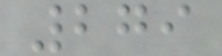279
